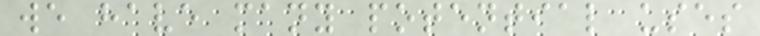we have many potential uses
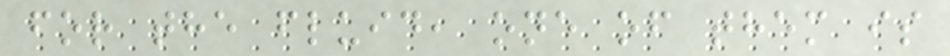for the fluid, one of them is
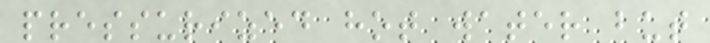pressurized hot water but
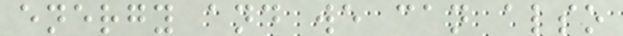energy and we can also
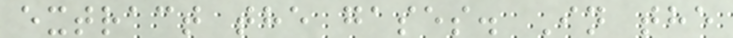extract the gases. In the
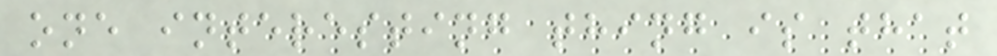one interesting thing is that
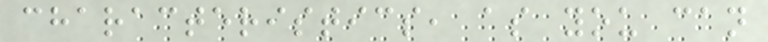characteristics, as you can
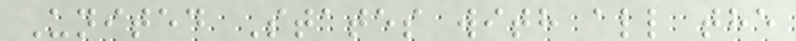United States with all the
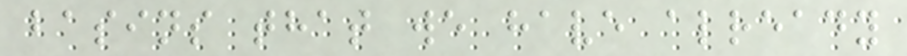basins that we have already
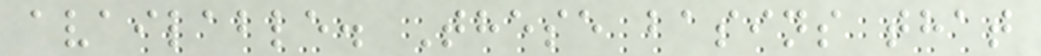available. These basins that
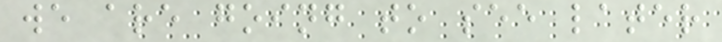we are going to see later
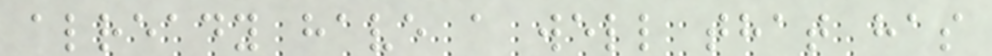already have a well that has
